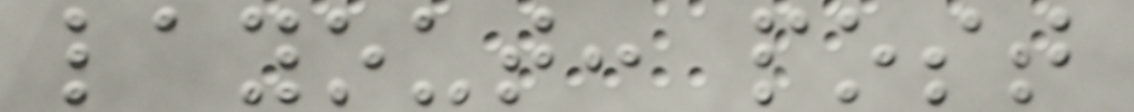layout: post
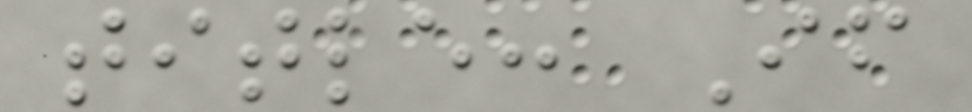title: If
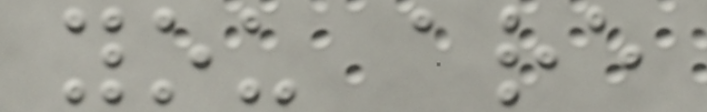you are
